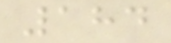184
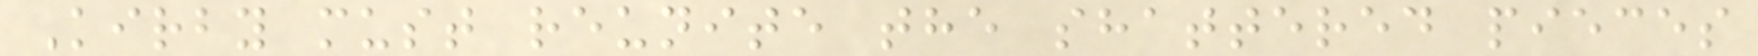Kirby must reunite the shattered pieces
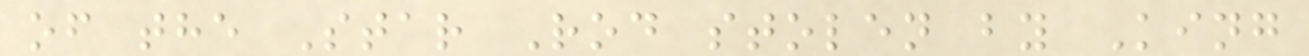of the Star Rod stolen by King
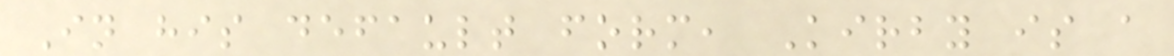In his default form, Kirby is a
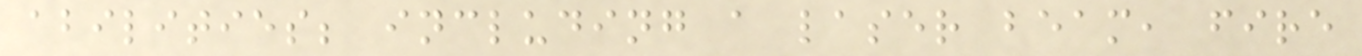abilities; including a laser beam, fire
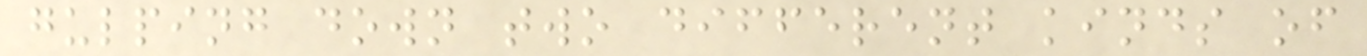gulping down two different kinds of
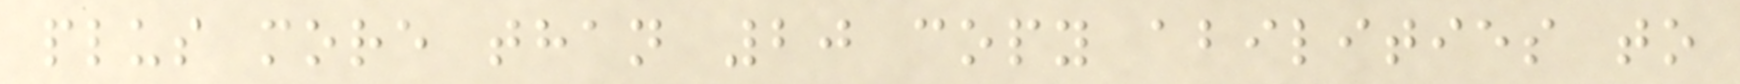plus more than 20 copy abilities to
